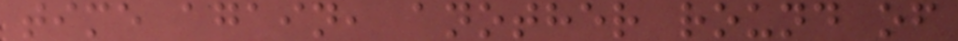time again, another round of
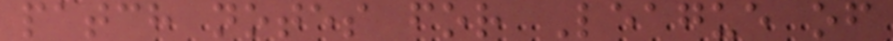patch notes for League of
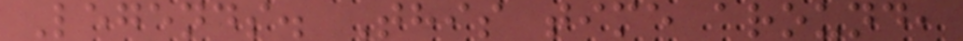Legends. This time around,
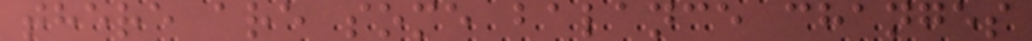there are some balance changes
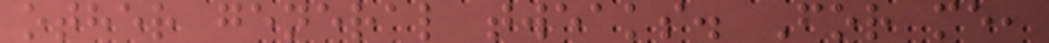other general tweaks. For me,
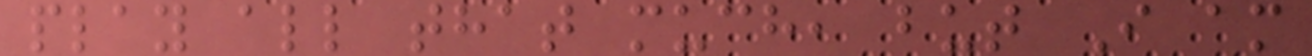play all that much, but I am
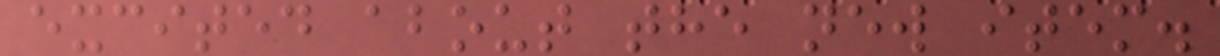excited about the new item.
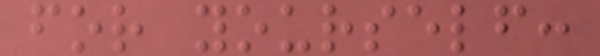for yourself:
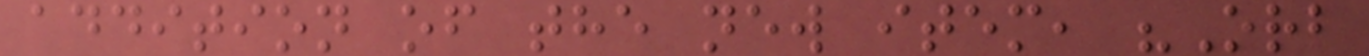addition of the new item, "Orb
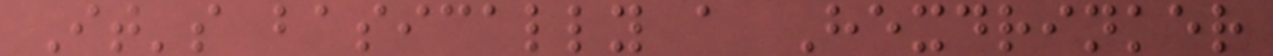It's basically a Hexdrinker
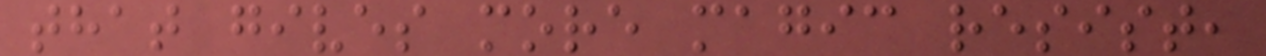that gives more magic resist,
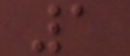1
